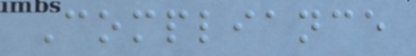Compliance
